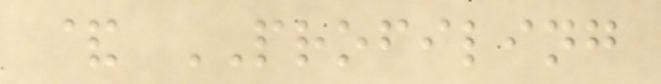& PROFILING
